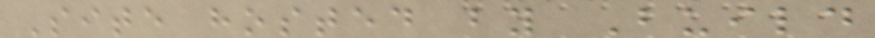Site hosted by Build
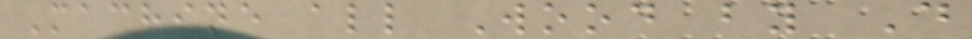Machine all Wood by D
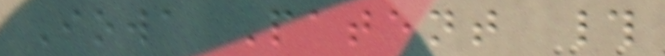Iowa Patent #
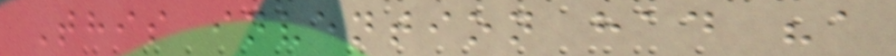This invention had "a
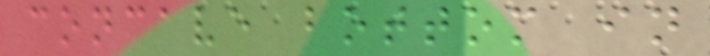concave bottom in
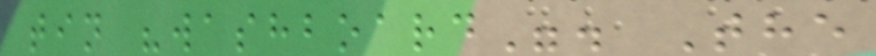tin "washboard". The
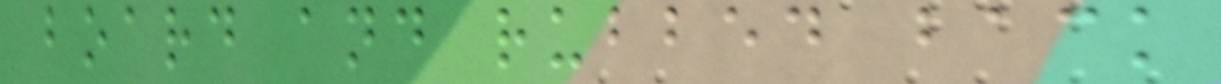board and rubbed back
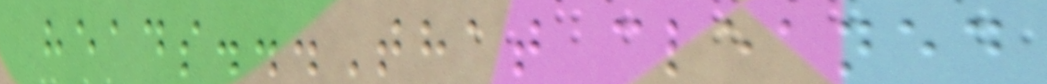heads...That cleaned
